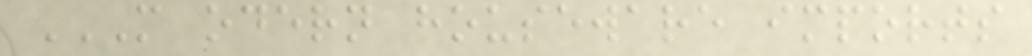M ODERN HOUSEWARE IMPORTS
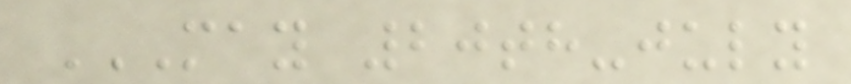MAY 20TH-JULY
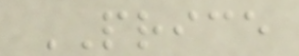PRICE
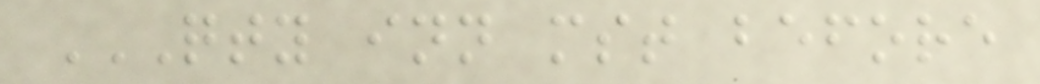QTY INN MST BEFORE
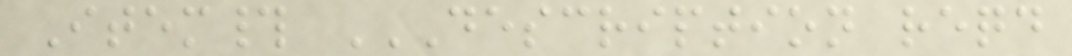Item# DESCRIPTION REQD
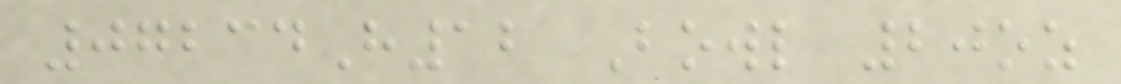07234H12 Bowl 20oz
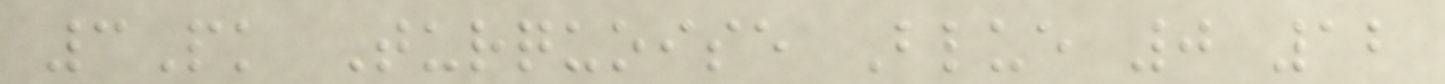3Pk Turquoise Blue 0 12
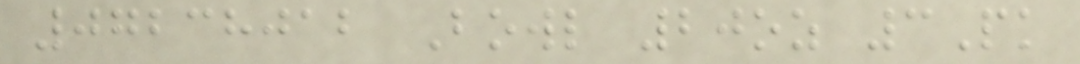07238012 Bowl 20oz 3Pk
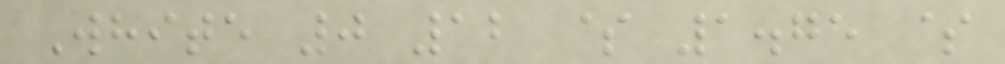White 0 12 $ 1.75 $
